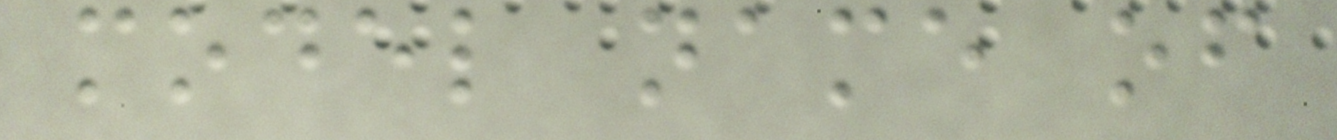model name of
